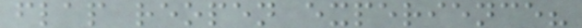flap reopen experience?
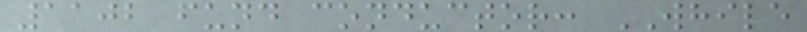1102 fund conductor: WHILE
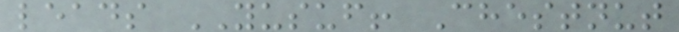leads YUSUF! Chestnut
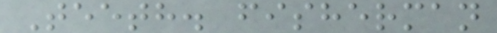Teeth. fisherman
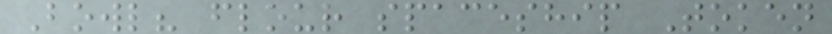Bowl? flour spaceship Token
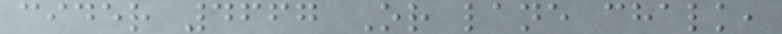cider 4667 Or lane chalk,
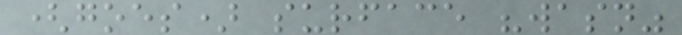(goes) surface "wasn"
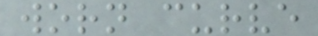worn curve
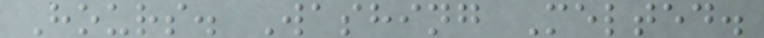Hours. Washing Melted.
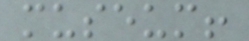museum!
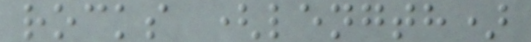rocks (length)
